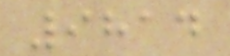9814
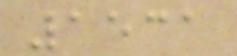1531
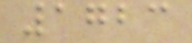1723
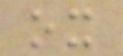ox
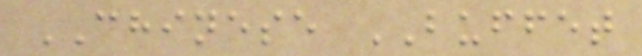CHINESE BUFFET
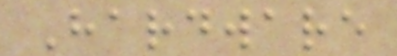Hardware
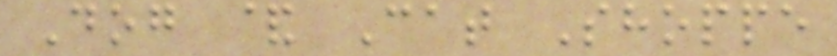Dog & Cat Shoppe
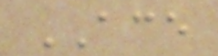ACE
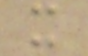x
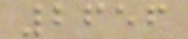2656
